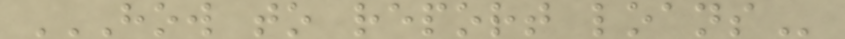HOW TO REPORT LOANS
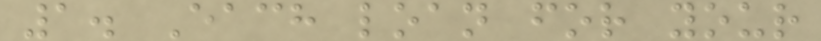1. Each loan for your
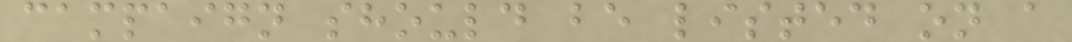campaign should be listed on a
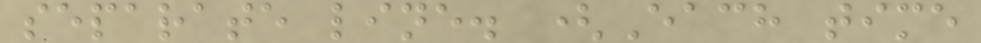separate line. (Each time
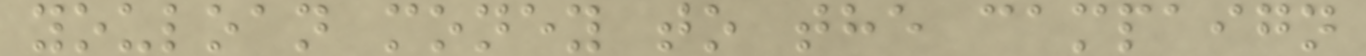youloan money to the campaign
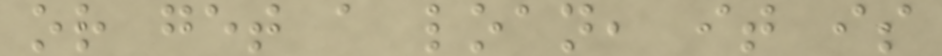or get a loan, it is
